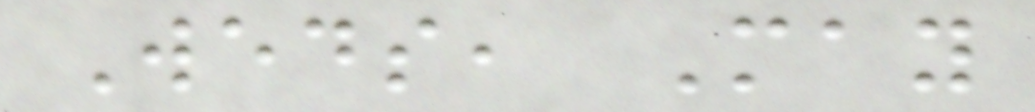Weds, May
